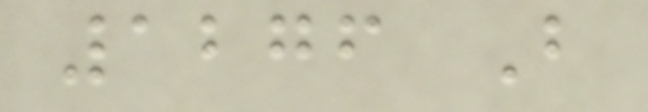1276 B
